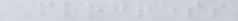Progress
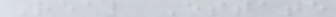Real Estate
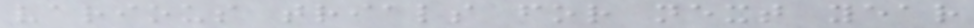various trials for next year
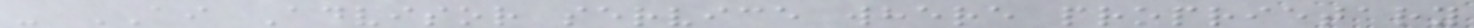- AI Advisor service where proprietary
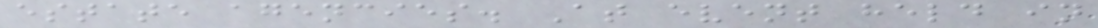estate agencies. At event held in
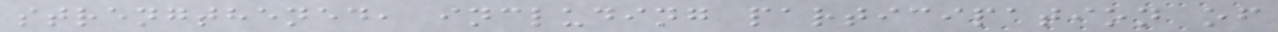strengthened, including participation of
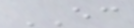EC
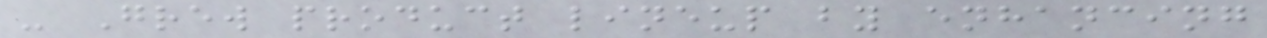- Grew product lineup by enhancing
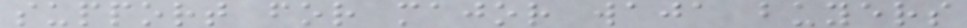support for major waja buyers
